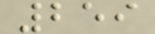259
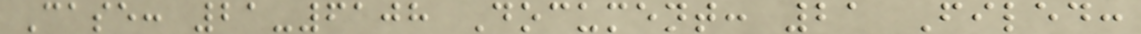Case: 21-6108 Document: 21 Filed:
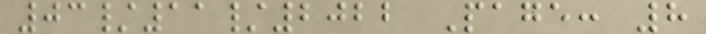03/11/2022 Page: 8
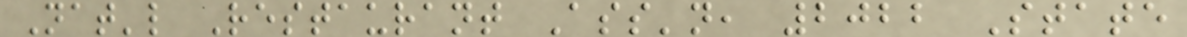Nat'l Restaurant Ass'n, 2022 State
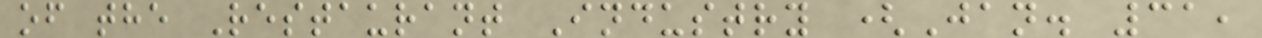of the Restaurant Industry (Jan. 31,
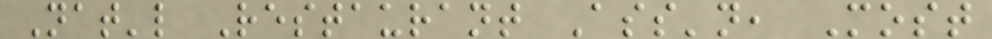Nat'l Restaurant Ass'n, Most
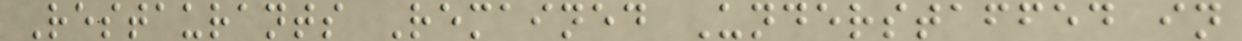Restaurants Remained Understaffed in
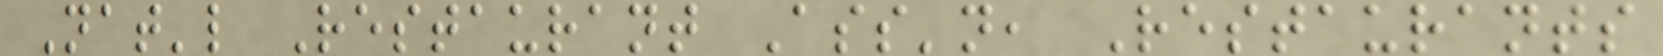Nat'l Restaurant Ass'n, Restaurants
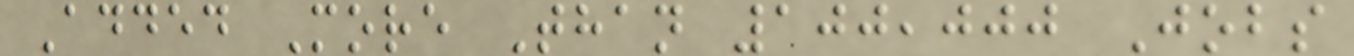Added More Than 100,000 Jobs
